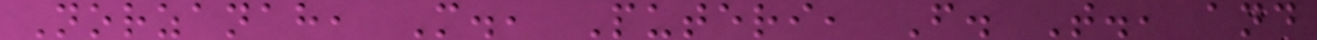Norzanah, M., Puteri, F. T., and
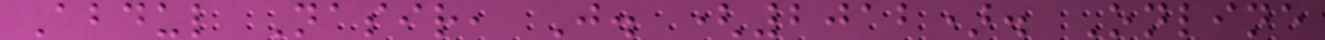Abdul Nasir, J. (2012). Online
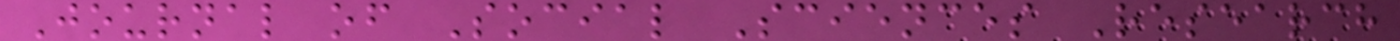Journal of Social Sciences Research
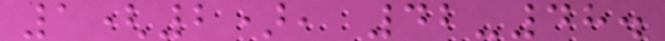1(2), 42-48.
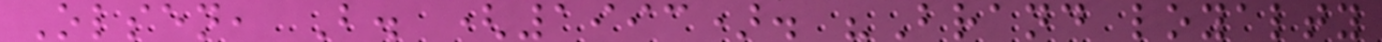Olsen, B. (1993). "Brand loyalty
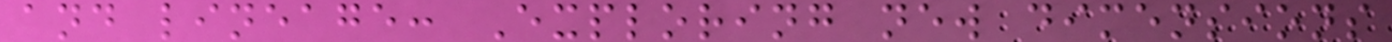and lineage: Exploring new dimensions
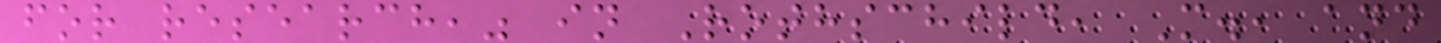for research," in Rothschild, M., and
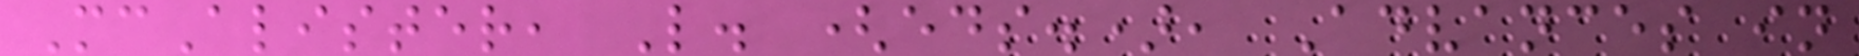McAlister, L. (eds.), Advances in
